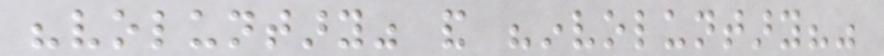"voluntary" and "involuntary?"
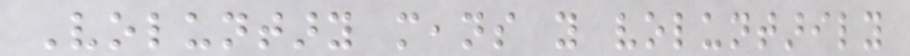Voluntary means you voluntarily
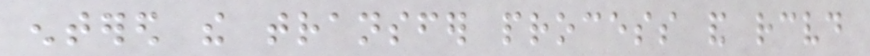entered the transfer process and received
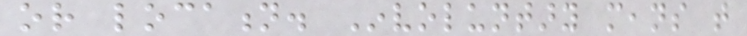or location. Involuntary means that
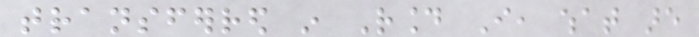transferred in Round I, what are
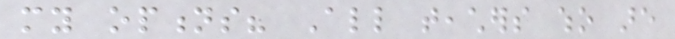my options? All teachers who are
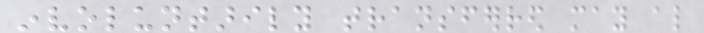involuntarily transferred may also
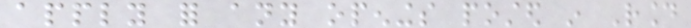apply for any openings posted in Round
